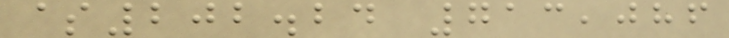$202.24 713,086
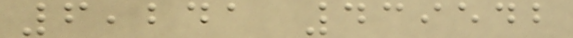6,241 439542
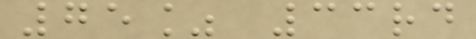75% 33rd
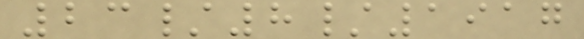23/8/1917
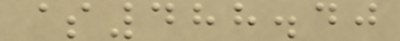$488.40
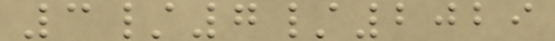3/7/2029
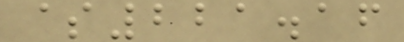$221.16
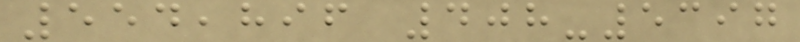554,896 408-5397
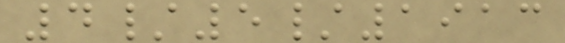4/5/1913
